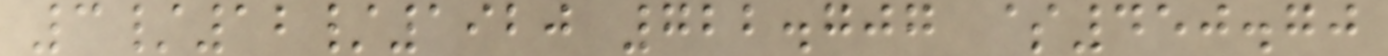3/12/1920 722.707 $450.70
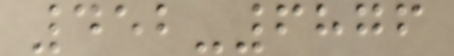452-6876
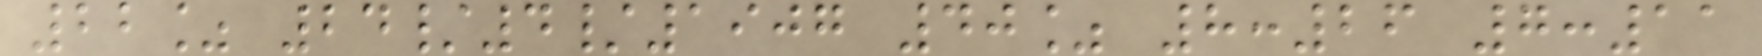22% 24/4/1907 40% 8:26 7:11
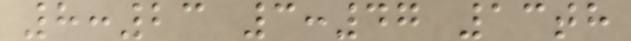8:23 3:47 13th
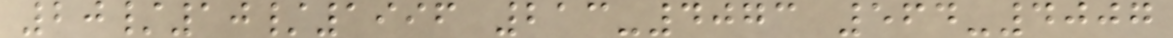20/10/1996 213-4073 564-4007
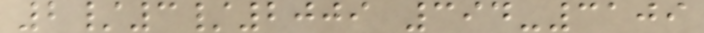2/3/2009 394-3109
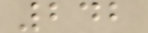242
